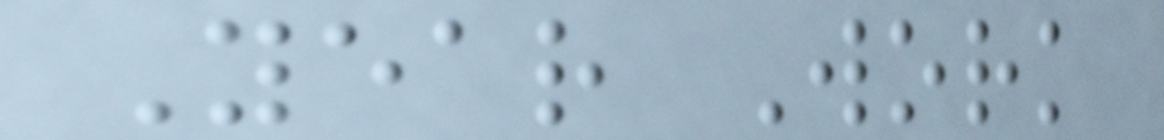Year Work
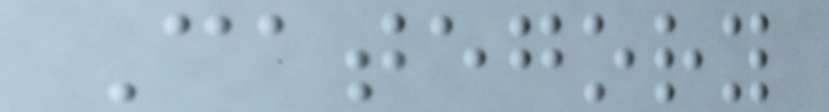Category
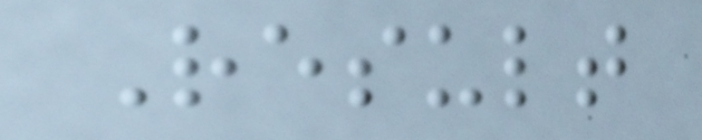Result
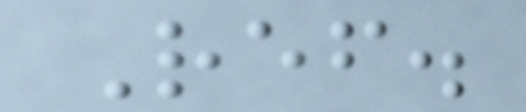Ref.
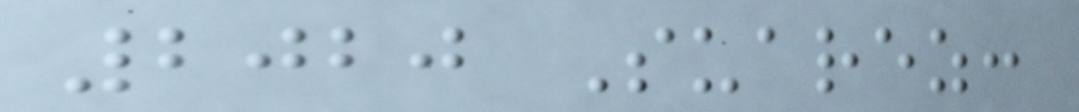2020 Suarez:
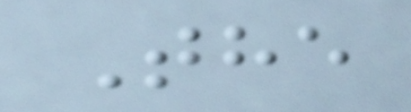The
